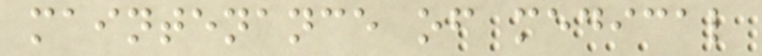maintenance of medical
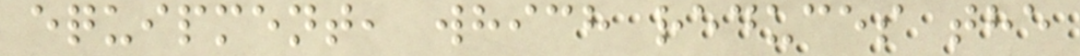equipment, which reduces the
